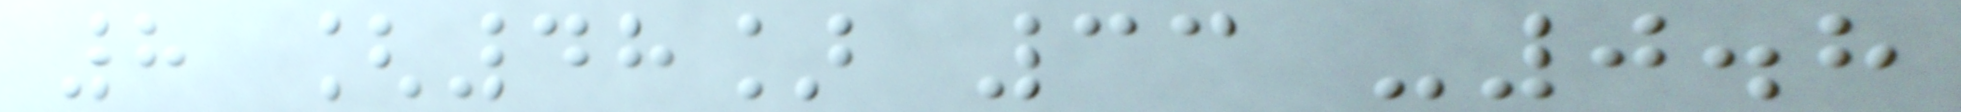8 [48] 33 -0.8
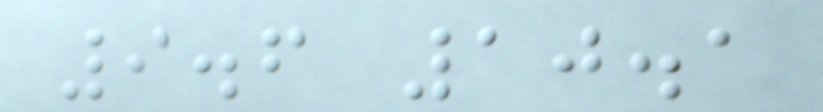9.6 10.1
